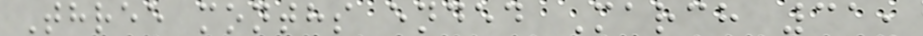Three months ended March 31,
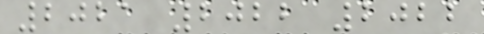2021 2022 2022
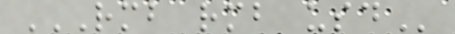RMB RMB USD
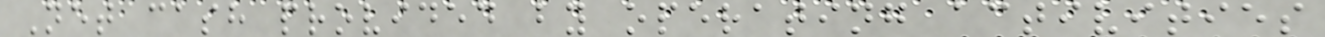Net cash provided by operating activities
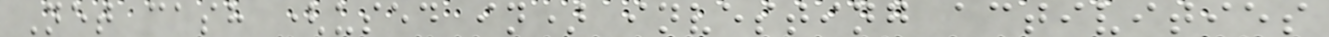Net cash (used in) investing activities
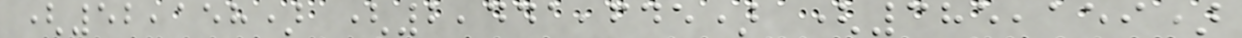(52,158) (2,441,645) (385,159)
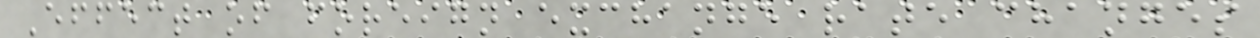Effect of foreign exchange rate changes
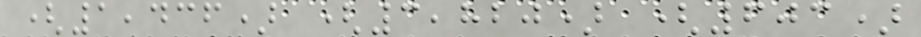(1,436) (3,820) (603)
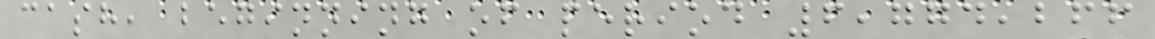cash, beginning of period 6,774,266
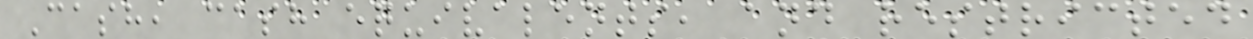Cash, cash equivalents, and restricted
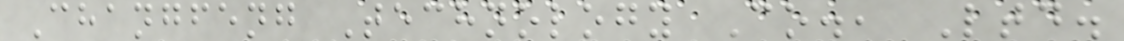Changfeng Technology Co., Ltd.
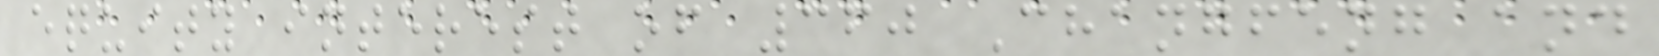equity interest of 360 Changfeng and
